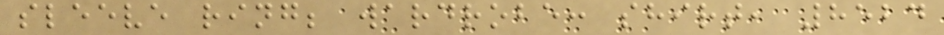sleeve ring; wardrobe: shirt, 8524
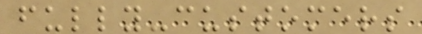fully-customers
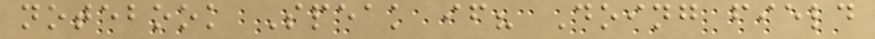notebook Speak if? Doing field
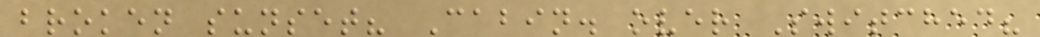broken sunset? Cabin. over Switched?
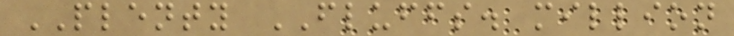PLENTY FLUFFS. million
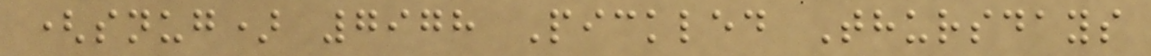(snug) 7978 Pickled Thursdays
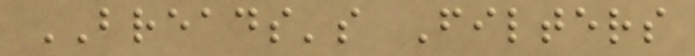BREADS's Filters
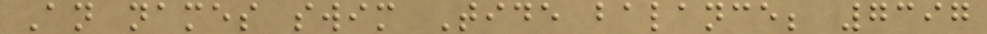An names swim Tide balance; 7397
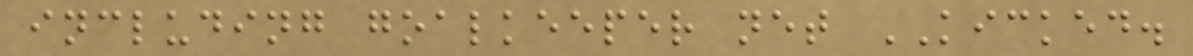including goalkeeper net KICKED.
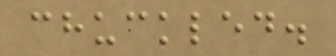chuckled.
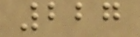227
